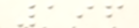196
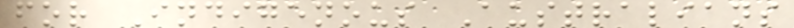for Indigenous Australians
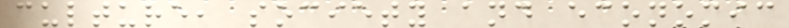culture, society and economic
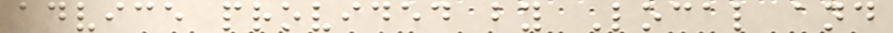advice provided by Local and
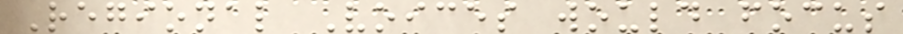Regional Voices would focus
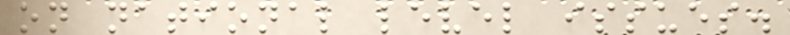on national level issues.
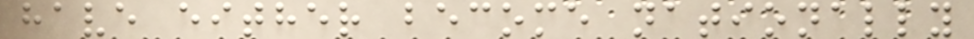have either become nationally
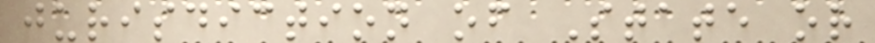jurisdiction of State or
